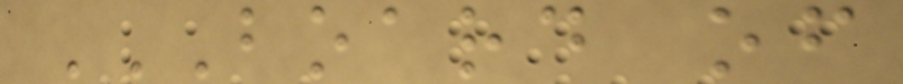BOARD OF
